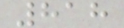818
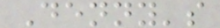Denny's
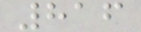816
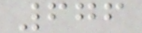676
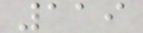119
